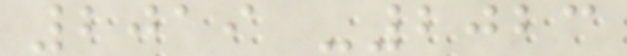2019 -2023
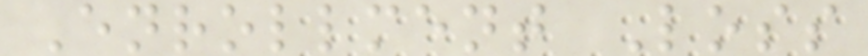Enrollment Loss
